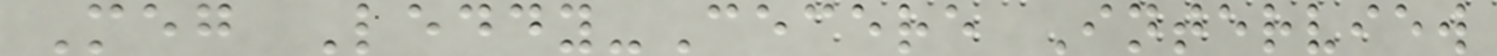Meg Leddy-Cecere Interview
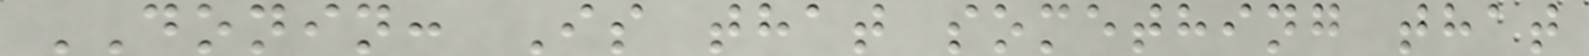DONIN: Is that something that
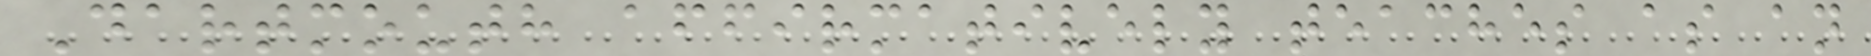Dartmouth affirmatively teaches as an
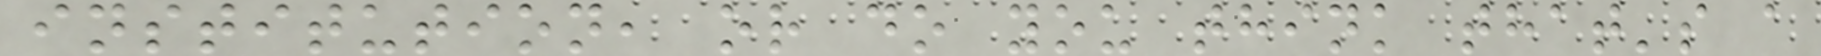institution, or do you think that's a
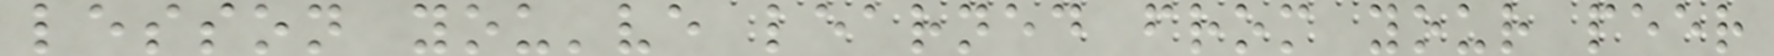lesson you've learned from your peer
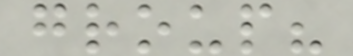group?
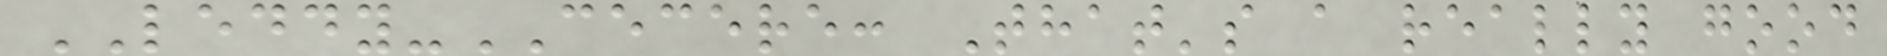LEDDY-CECERE: That's a really good
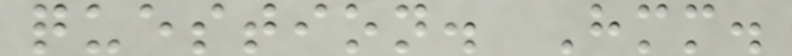question. Hmm.
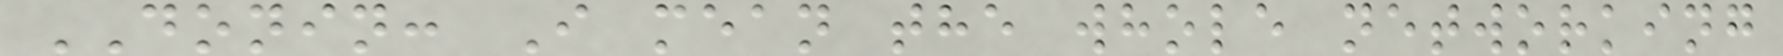DONIN: I mean the whole networking
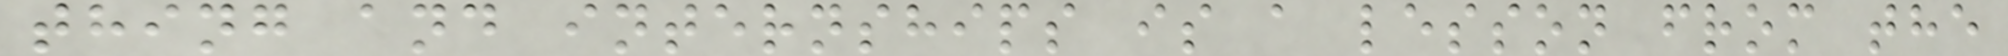thing and internships is a lesson from the
